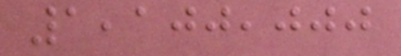1,100,000
